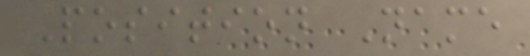Position Name
